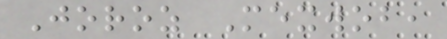Joroz Mexwob,
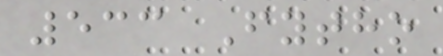533 Fytho
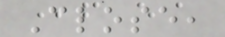Close,
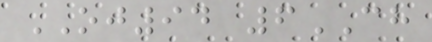OJ94 6CH
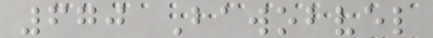670 Bawobvel
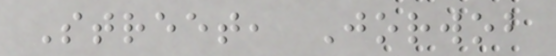Street, Jorwob
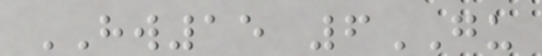HW15 6GU
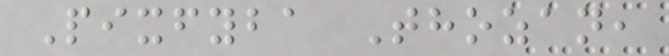Pixfyba Thozan,
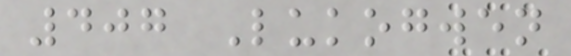407 Lukogwen
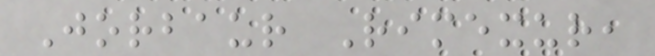Jorbaur Rimexur,
